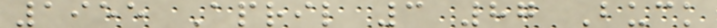1955 April 3 87 Buck
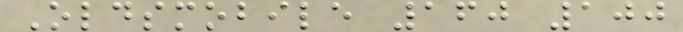Oldsmobile 160 100
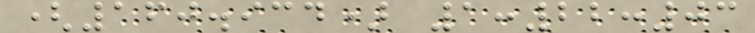(160.934) 1:22:03
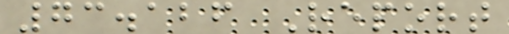73.126 Report
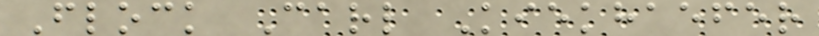Flock Carl Kiekhaefer
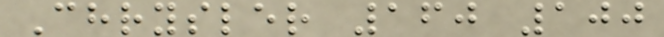Chrysler 160 100
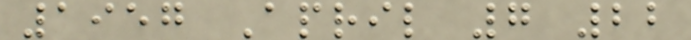1957 April 7 22
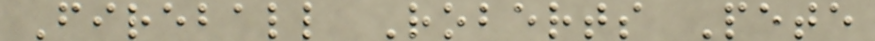Fireball Roberts Pete
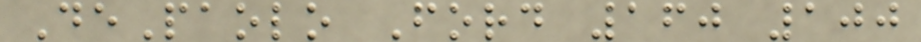DePaolo Ford 160 100
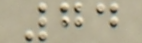74
